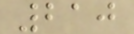210
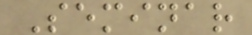Seminar
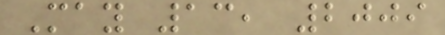May 13, 2009
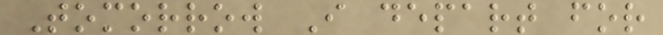Tomorrow I depart for
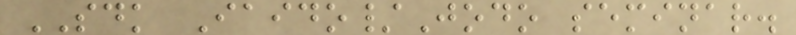SDK Iaido/Jodo seminar.
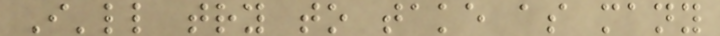I'll try to take as many
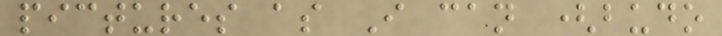pictures as I can (budo
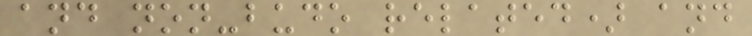and non-budo related) and
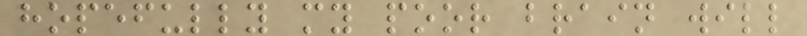hopefully my poor brain will
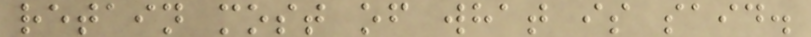retain most of what is said.
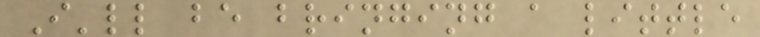I'll be bringing a little
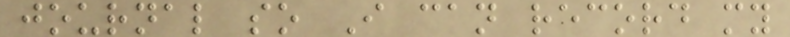journal so I can record my
